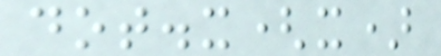dot.x(x)
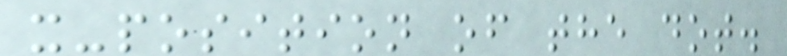x-position of the dot.
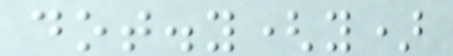dot.y(y)
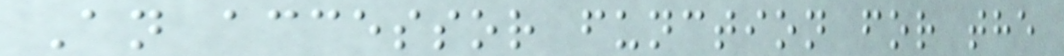An accessor function for the
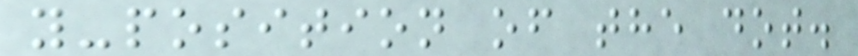y-position of the dot.
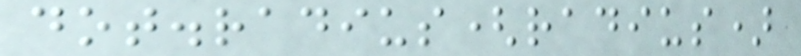dot.radius(radius)
